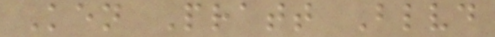Ken Pratt Blvd
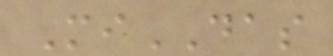MiDAS
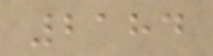2184
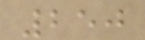250
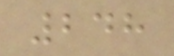248
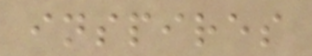inspires
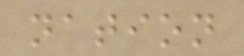nation
